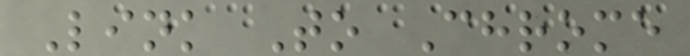Link To Chrome
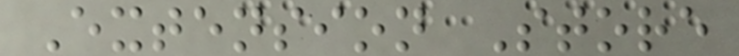Extension Store
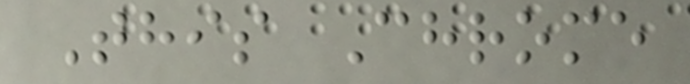This Chrome
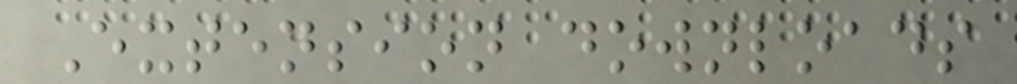Extension downloads
